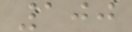100
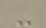-
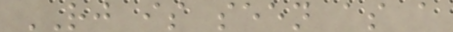RJ is seen as a
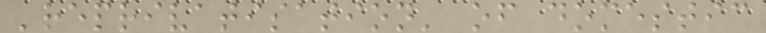'reprivatisation' of domestic
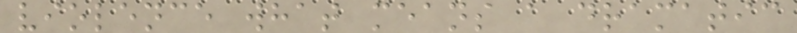violence what means a dramatic
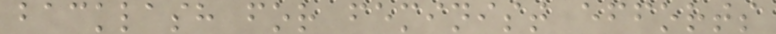backlash for feminist efforts
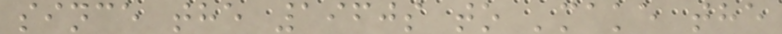since the 1960s to 'make the
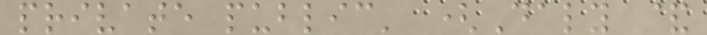private public' (Daly &
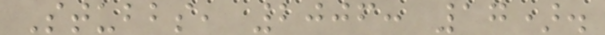Stubbs, 2006: 17).
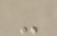-
